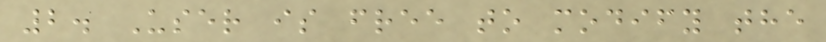2. User is free to modify the
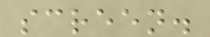screen.
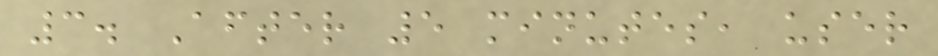3. After 5 minutes, user
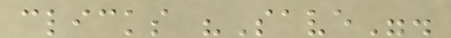clicks "Save".
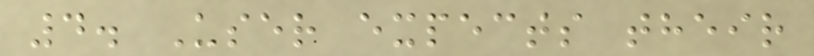4. User expects their
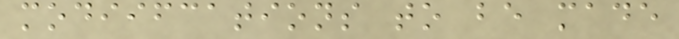modiifcations to be made
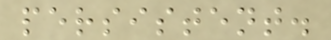persistent.
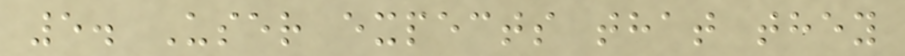5. User expects that they
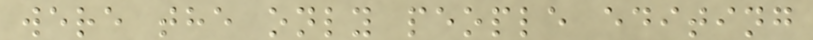were the only people editing
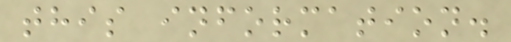this information.
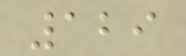129
